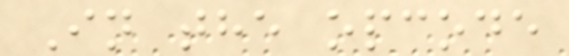In the opcode
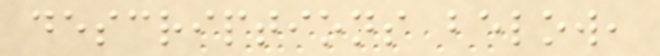descriptions below,
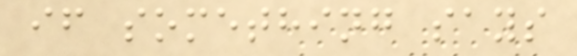if something says
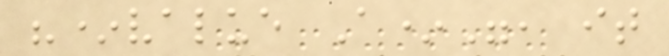"*value A*", it
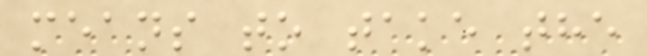means to take the
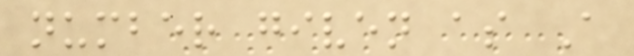number given as A
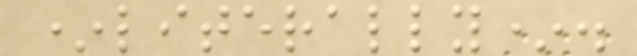*literally*.
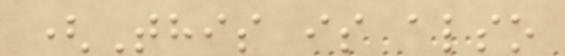(This is also
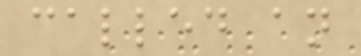called an
